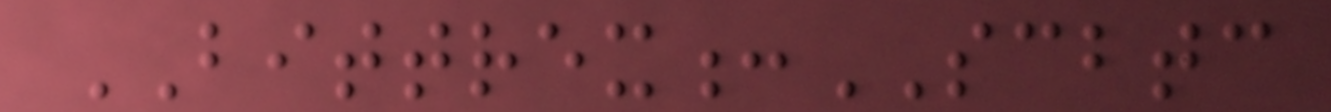BITTREX:SCBTC
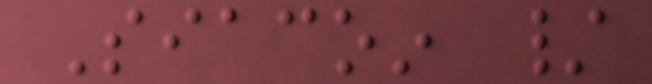Siacoin /
